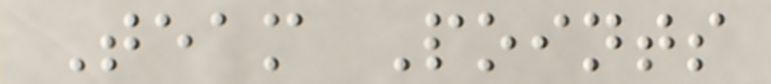Team Points
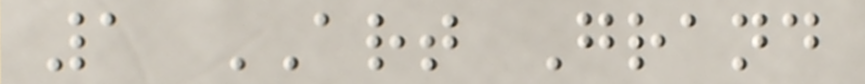1 ART Grand
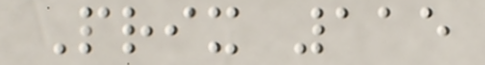Prix 115
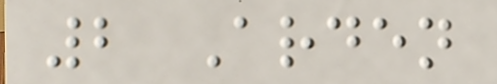2 Arden
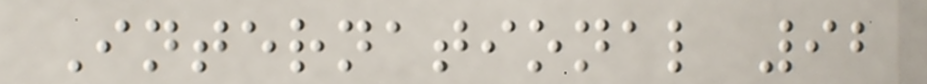International 92
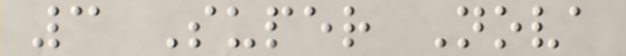3 Super Nova
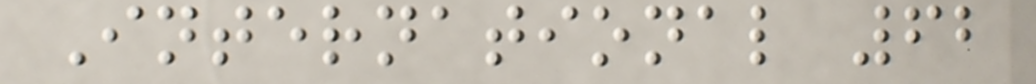International 62
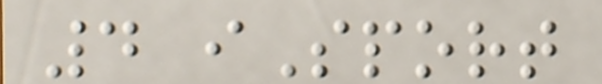4 iSport
